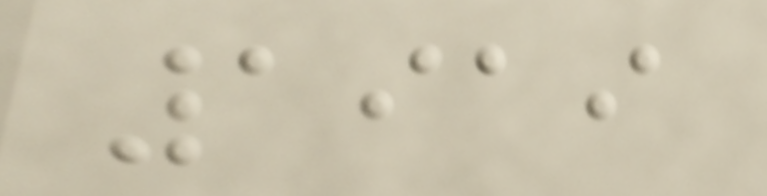1919
